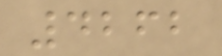4262
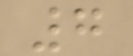7
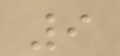9
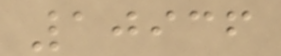10936
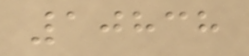10838
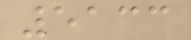5133
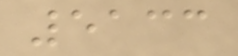5133
